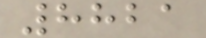8821
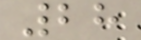28
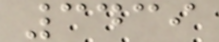3439
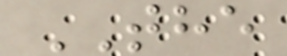THE
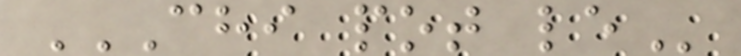CHI POT LE
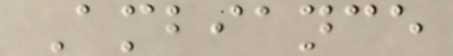Ambiance
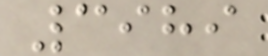3989
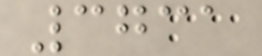3731
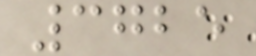3725
